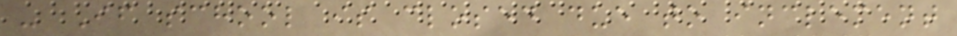- If school is closed due to inclement
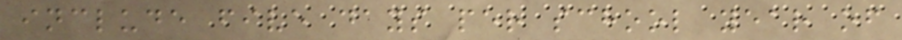include five days per school year of
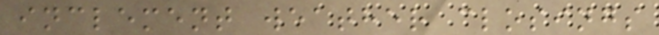inclement weather closings
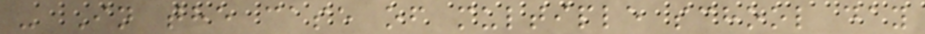- In the case of multiple school day
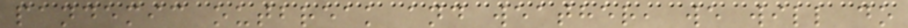pandemic outbreak and weather, we will do
